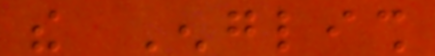the English
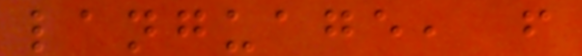language, from
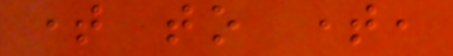time to time,
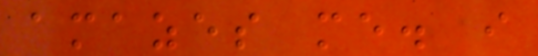amazes me. i
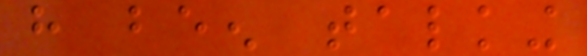have been talking
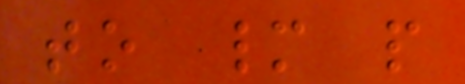to many people
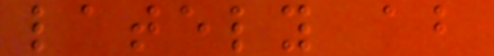lately about
